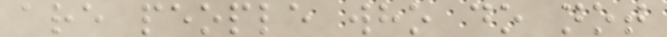are people who do not
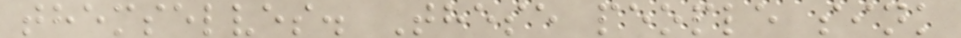themselves. These people sink
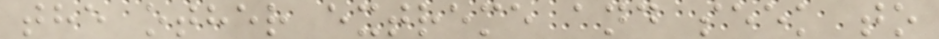the other extreme and seek to
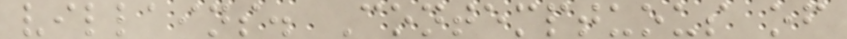villains. Contemptuous of
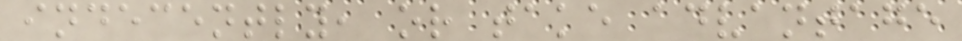indecently, or take advantage
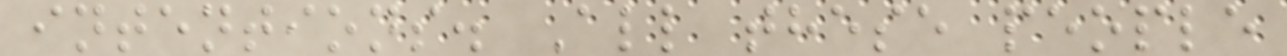intentions. All these people
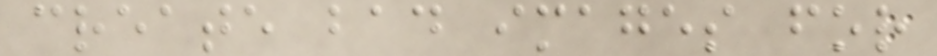create bad images for
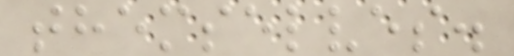themselves.
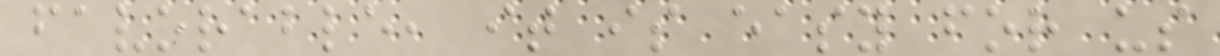favorable, it is easy for us
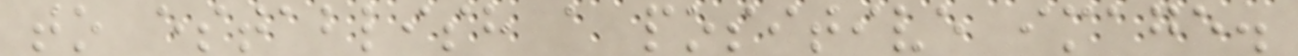to establish a positive image.
